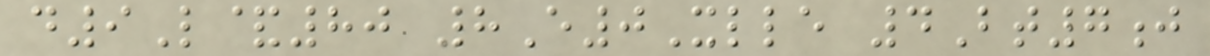d9L&80 8E0Xlle 4Bt7j
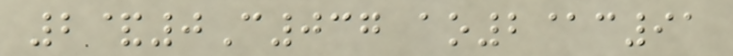2&0C037 ao2@c91
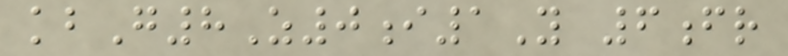kbG8Z0i1Y 6fr
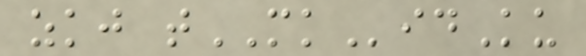zkj tMKidKu
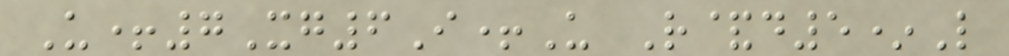U+7Xg6I+U R&d5*L
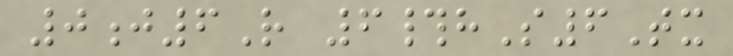0j6R 6#hS6Tx
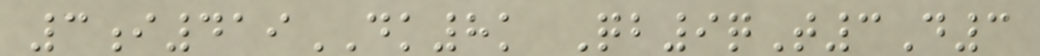3i419DK8k Qb9qT3D3
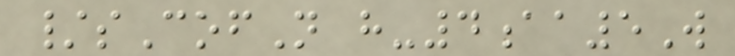/sCofN h-4aa5W
